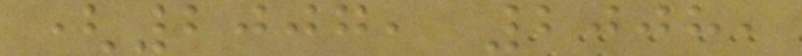(2007, 2008,
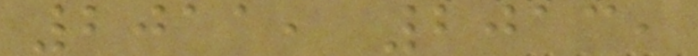2011, 2013,
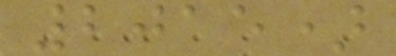2015)
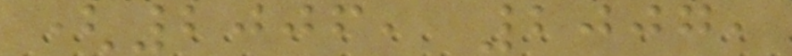(2006, 2007,
